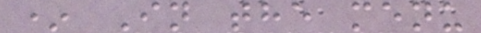* In the menu
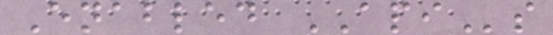Enabled APIs
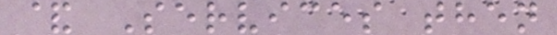& Services then
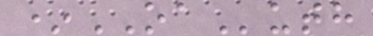*OAuth
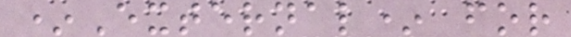*External* for
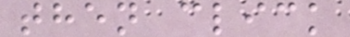then click
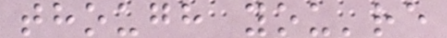though you're
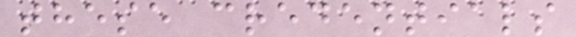these credentials
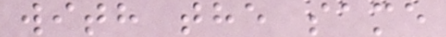with the same
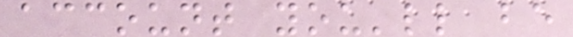account you'll be
